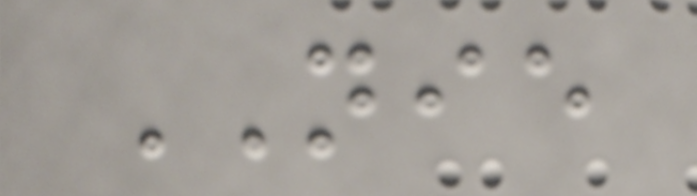NIE
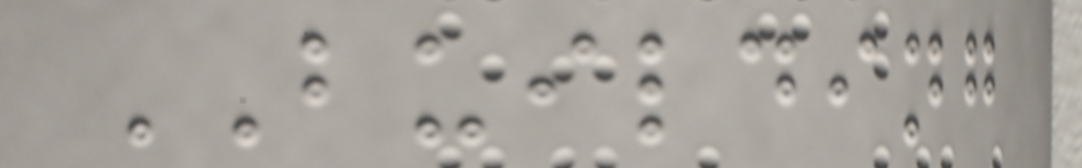BUILDING
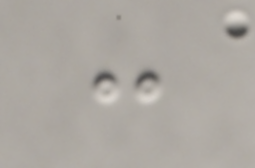:
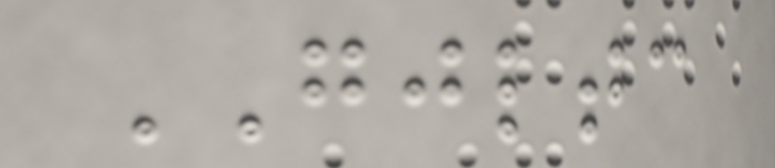GJLTC
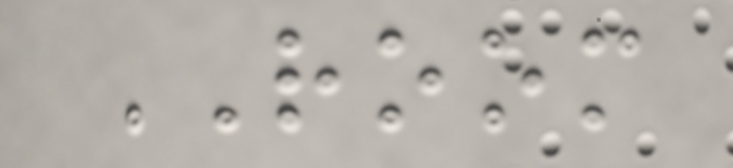ROOM
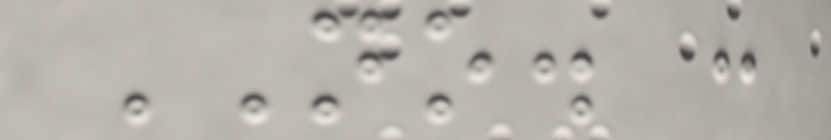NO. :
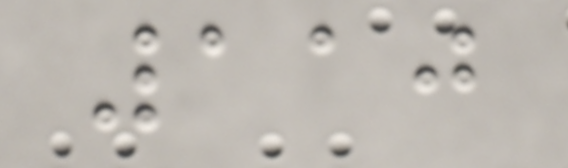110
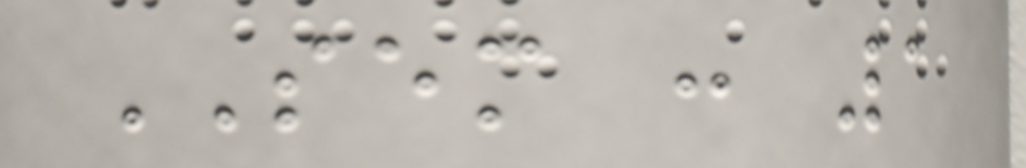SEM : 1
